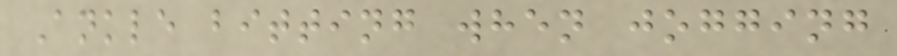Ankle bitting when jogging
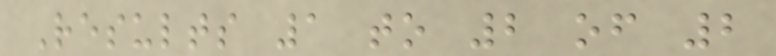Results 1 to 2 of 2
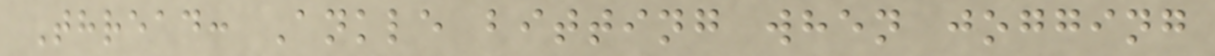Thread: Ankle bitting when jogging
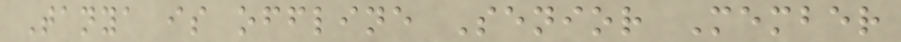Tanya is offline Senior Member
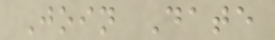Join Date
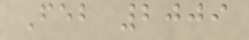Feb 2009
